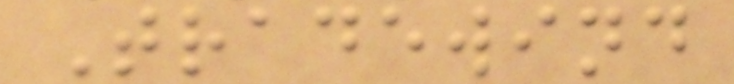Tradewind
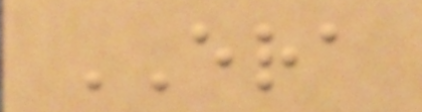ERA
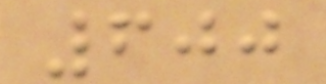600
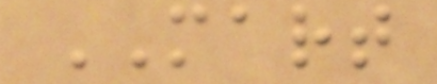MART
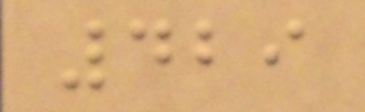429
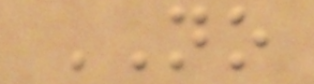NO
